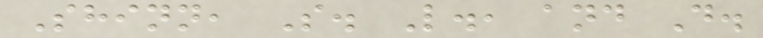Shinn, S. L., and D.
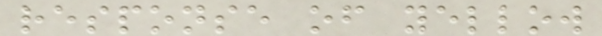response of yellow
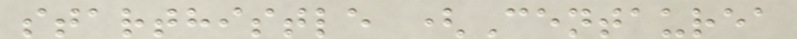starthistle (Centaurea
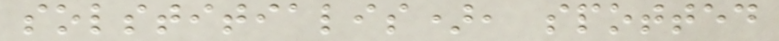solstitialis), spotted
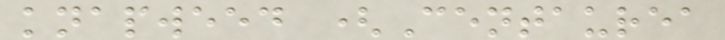knapweed (Centaurea
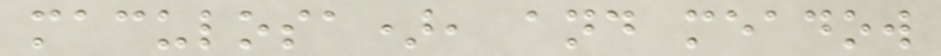maculosa), and meadow
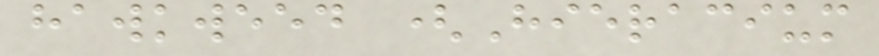hawkweed (Hieracium
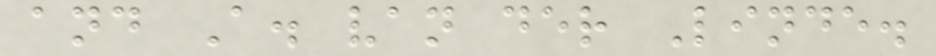and A. van der Linde.
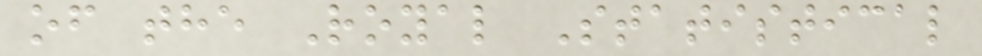of the Royal Statistical
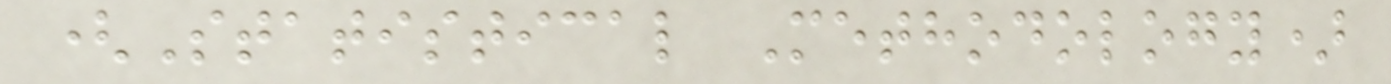(Statistical Methodology)
